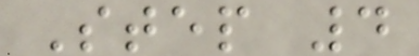Step 4
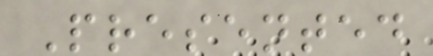Presented
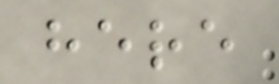here
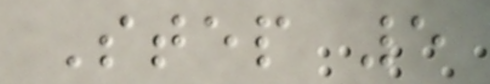Step 5
